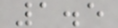1.5
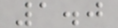1.0
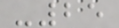-25
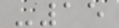-15
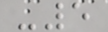-5
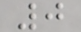0
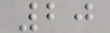20
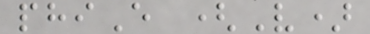phiE (V)
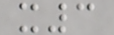x3
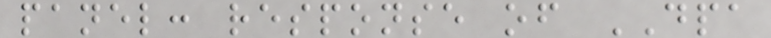panel: response of DPA
